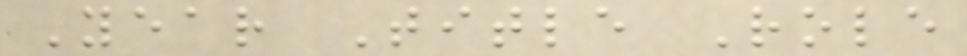Year Title Role
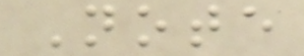Note
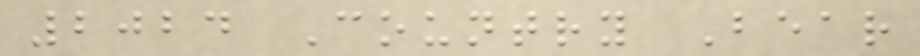2024 Country Bear
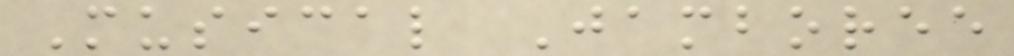Musical Jamboree
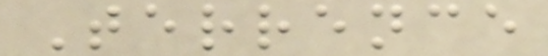Terrence
